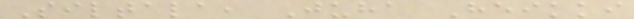Siltala, Juha Heikki
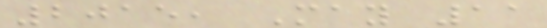2015, May 11
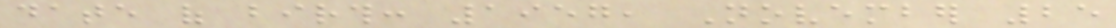date of birth: 1957, November 25
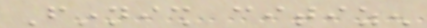Finnish citizen
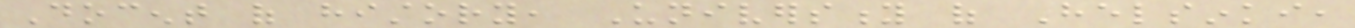Docent of history, University of Helsinki,
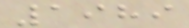1989
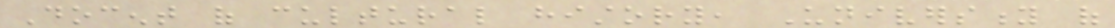Docent of cultural history, University of
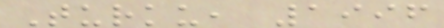Turku, 1996
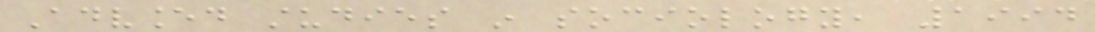Advanced studies in sociology, 1994
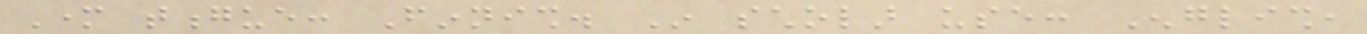Mother tongue: Finnish. In scholar use: English,
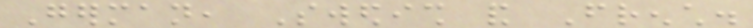German, Swedish and French.
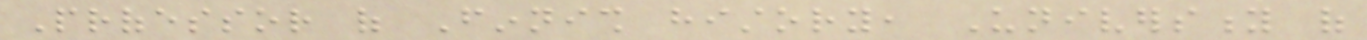Professor of Finnish history, University of
